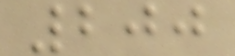200
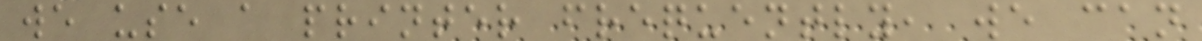we use a printer frequently, we can
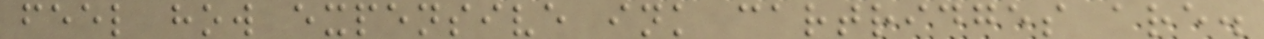feel how expensive ink cartridges are.
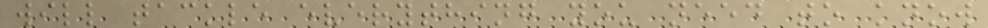will tackle everything you need to know
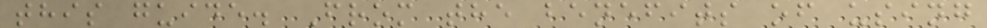this guide. From the benefits of using
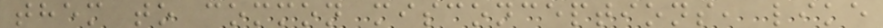them to common misconceptions, like
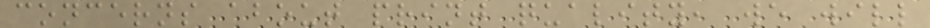concerns about print quality, we will
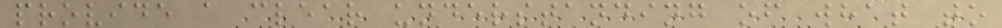provide a clear understanding of what to
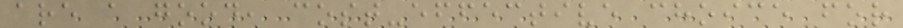are a good, cost-effective choice for
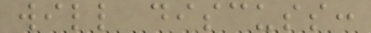will discuss:
